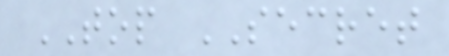TOP SECRET
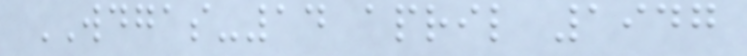WDGAS-14 april 1947
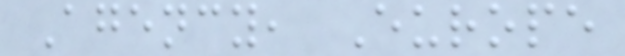Agency, Europe
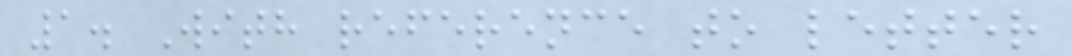1. With reference to letter
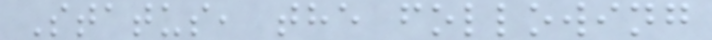Status, the following
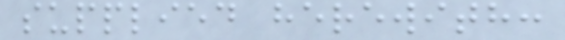supplied herewith:
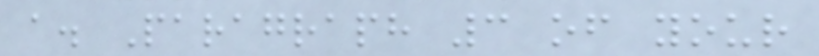a. Paragraph 3 of your
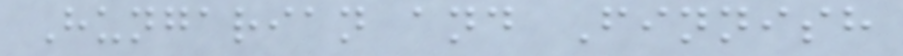Hungarian and Finnish
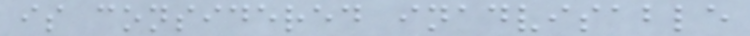is considered inadvisable
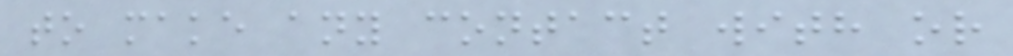to make any contact with or
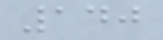140
